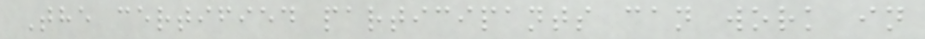The certified participants can work in
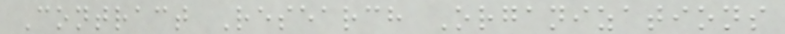Contract Research Organizations
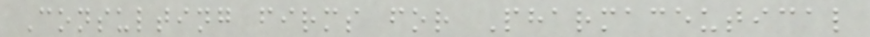Consulting firms for Pharmaceutical
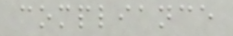compliance
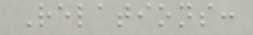Relations:
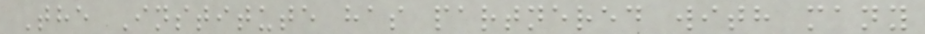The Institute has partnered with many
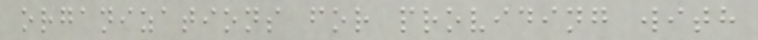organizations for providing with
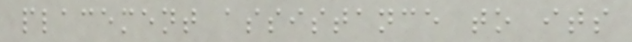placement assistance to its
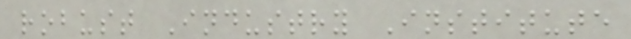robust Industry Institute
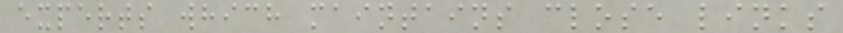experts which maintains close links
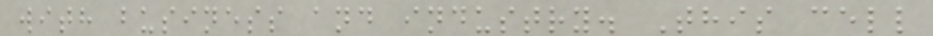with business and industry. This cell
